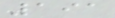191
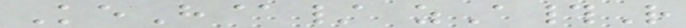KeH@/ zA#R
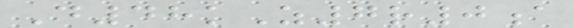D48kZ7r0a
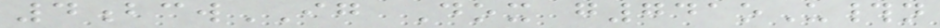4bcwIG Dox g741oU#n
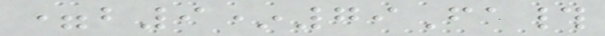=b9*79Fa#
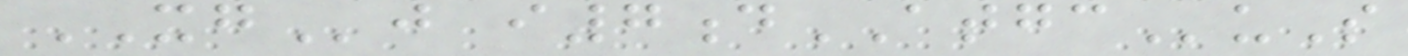XGj i7dATGCuS
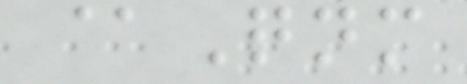@Qnm
